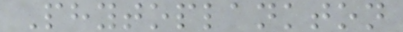Phytoplankton
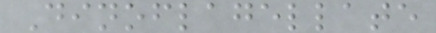Dinoflagellate
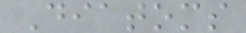Diatoms
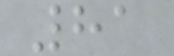81
